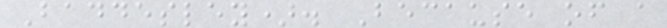Baddesley). Because of a
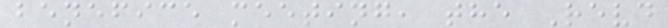benefice meeting, the Revd
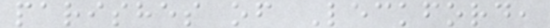parishes of Leckford,
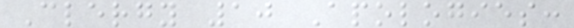Clergy 10 Apologies:
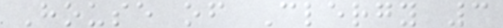House of Clergy 3
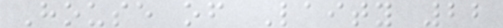House of Laity 22
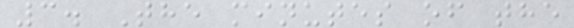3. The minutes of the
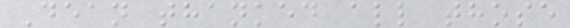Dean thanked all those
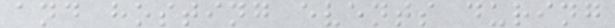and hosting events during
